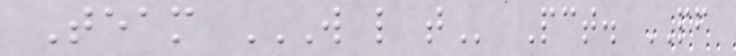Team W L T Pct. PF
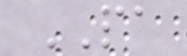PA
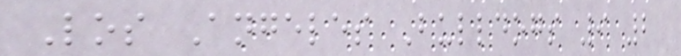Los Angeles Bulldogs 9 2
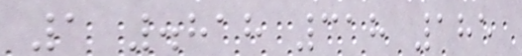1 .818 318 185
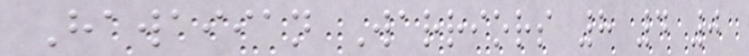Hawaiian Warriors 8 4 0
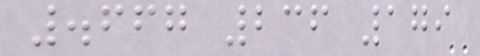.667 236 179
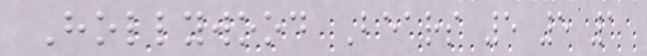Hollywood Bears 5 5 1
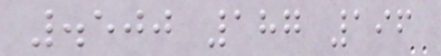.500 187 196
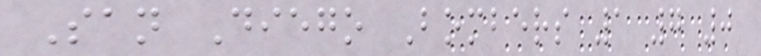San Diego Bombers 1 7 0
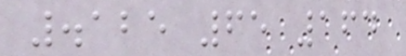.125 65 164
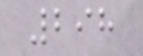298
